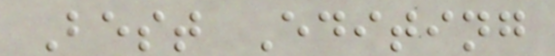Best Editing
